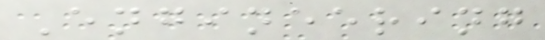Engineering
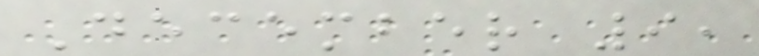December 9,
